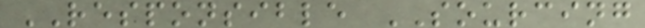RESPONSIBLE SOURCING
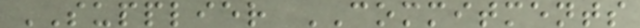SUPPLIER COMMITMENTS
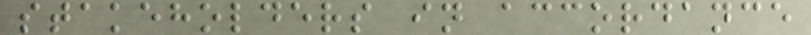stakeholders in accordance
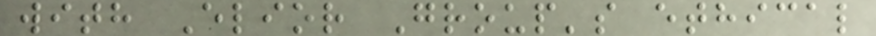with Elior Group's ethical
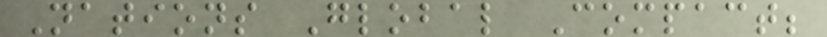Nations Global Compact;
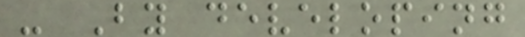- By developing
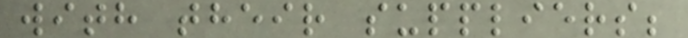with their suppliers;
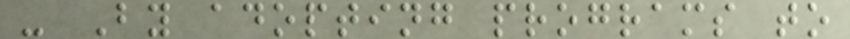- By adopting programs to
